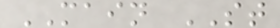MAIN ST
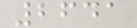2641
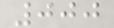000
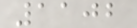1102
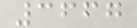3667
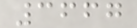3667
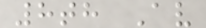8th Av
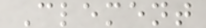Clement
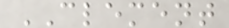CLEMENT
